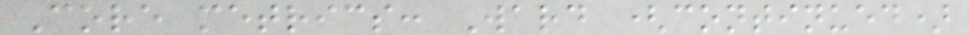Core metrics: Ward (continued)
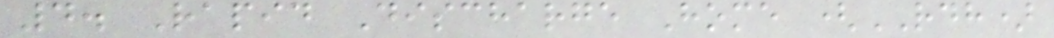4. Rapid Discharge Home (RDH)
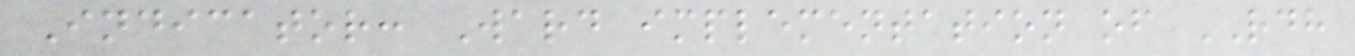Indicator: Ward implementation of RDH
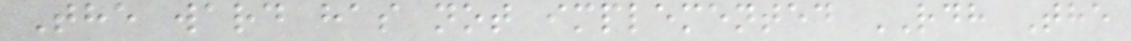The ward has not implemented RDH The
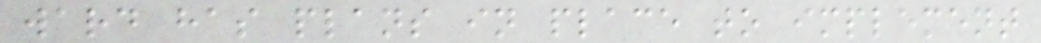ward has plans in place to implement
